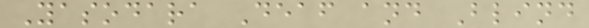Yasodara Deaf and Blind
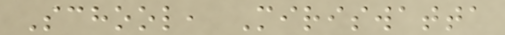School, Miriswatta
